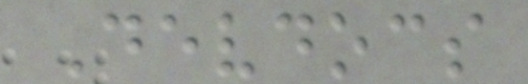Devdocs
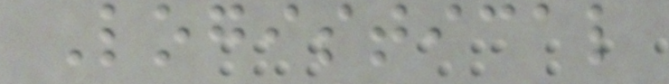Logistical
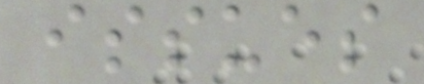issues
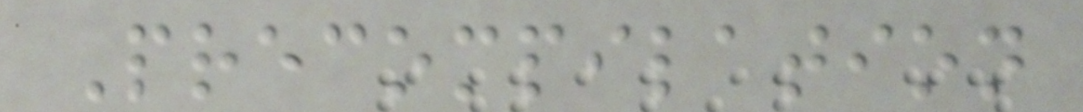Precompilation
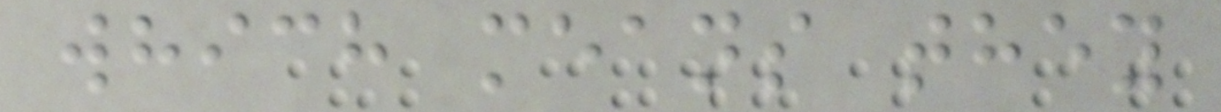which means they
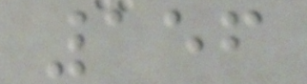156
